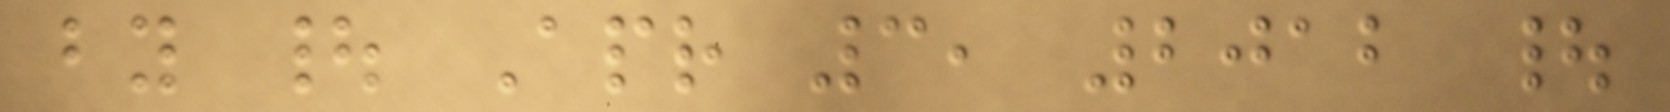by | Apr 3, 2012 |
